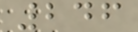246
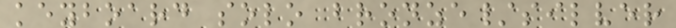keyboard solo bronze/silver
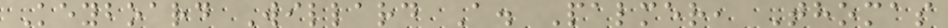Keyboard Willard A. Palmer, Thomas
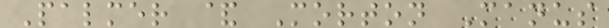Palmer & Morton Manus
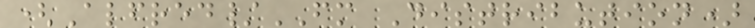(Alfred/FM Distribution)
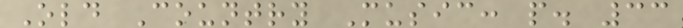Old Country Music: p. 33
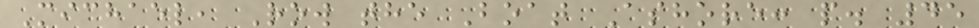Michael, Row the Boat Ashore: p. 45
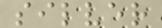silver
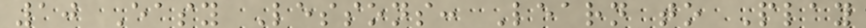10 Easy Lessons: Learn to Play
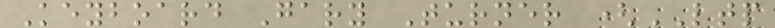Keyboard Gary Turner (LTP
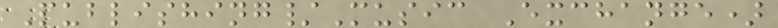Publishing/Music Exchange)
